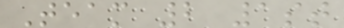Team 2 1st
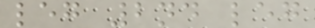leg 2nd leg
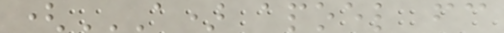(A) APOEL FC
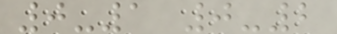0-1 0-2
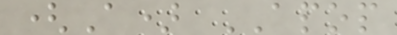(A) APOP
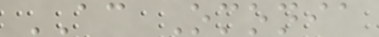AC Omonia
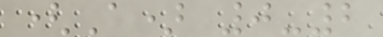(A) 0-2
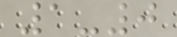1-0
